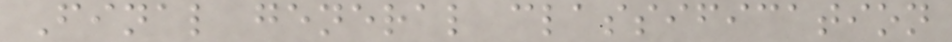Final general classification
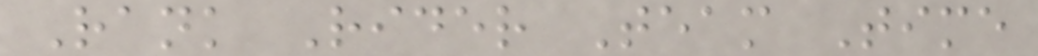Rank Rider Team Time
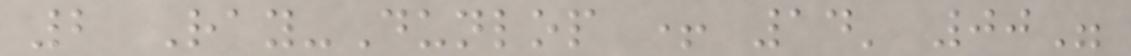2 Ray-Dunlop + 14' 00"
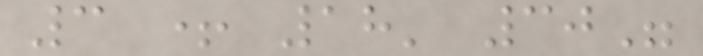3 + 18' 30"
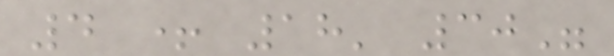4 + 18' 30"
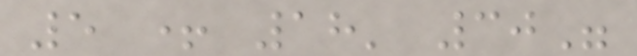5 + 18' 30"
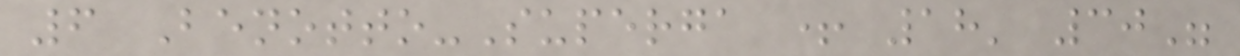6 Benotto-Superga + 18' 30"
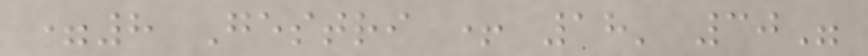=8 Gestri + 18' 30"
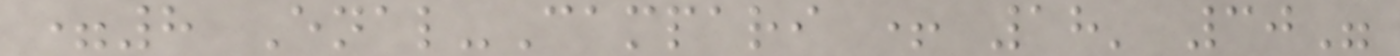=8 Enal-Campari + 18' 30"
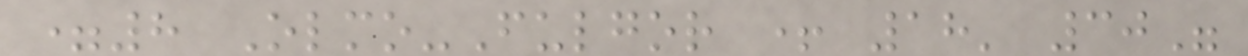=8 Olmo-Fulgor + 18' 30"
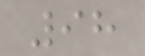98
